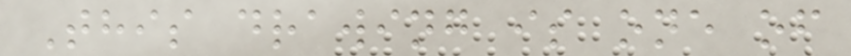This drawing is one of
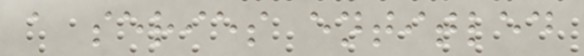a series entitled
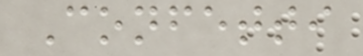Confetti
